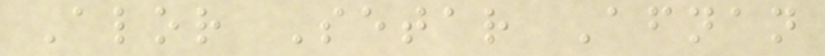Alor Setar Afnan
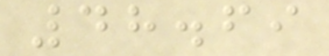48.69
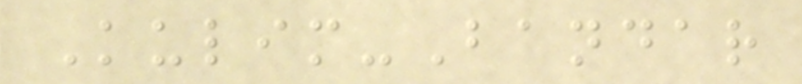Kulim-Bandar
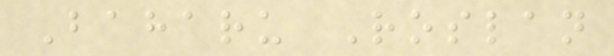Baharu Roslan
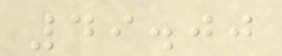49.00
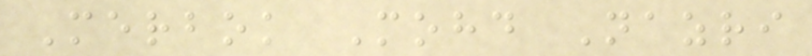Merbok Mohd Nazri
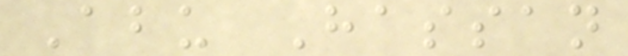Abu Hassan
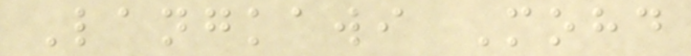Langkawi Mohd
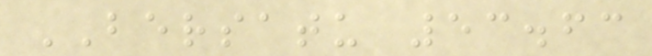BERSATU 53.63
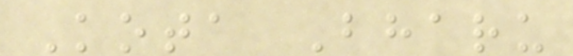Kota Bharu
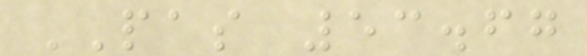PAS 53.67
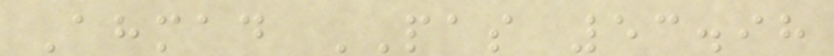Ahmad PAS 53.98
